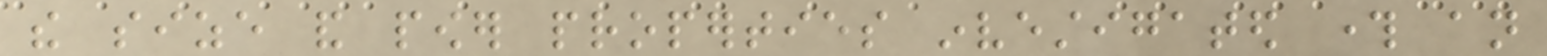the size and power properties investigated through an
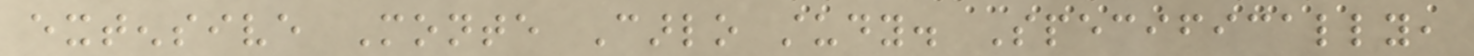extensive Monte Carlo study. Specifically,
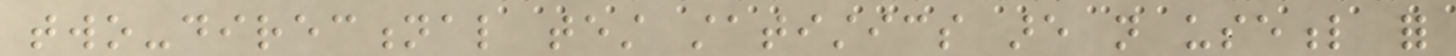two-directional test statistics are not useful for
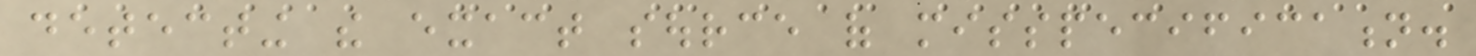detecting the exact source of misspecification.
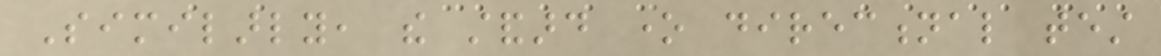Similarly, the standard one directional test
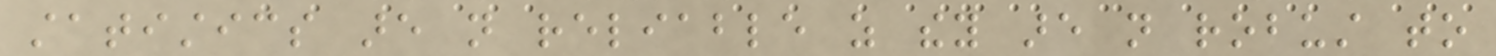statistics are not reliable as they are not robust to
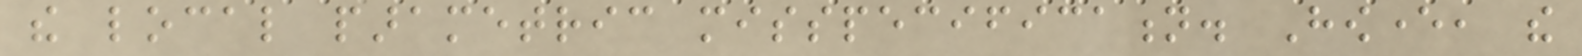the local parametric misspecification. However, the
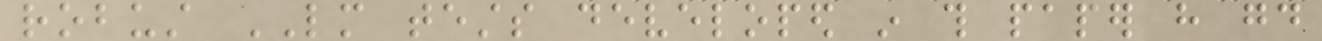robust LM tests developed in this paper have good
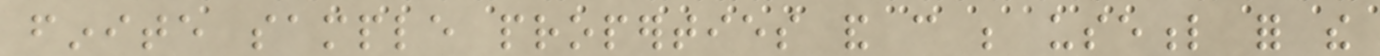finite sample properties and can be useful for the
